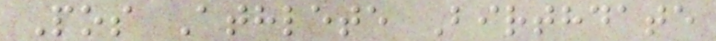Pos Athlete Birthdate
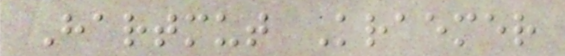Hartmut Kraemer
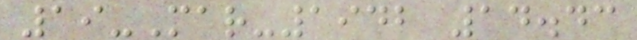19-Mar-1942 14.43
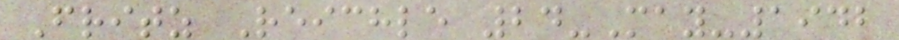Fritz Reichle 24-May-1942
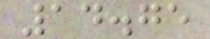14.75
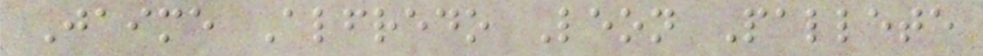Jaime Alfredo Leon Pallete
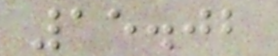15.02
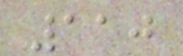110
